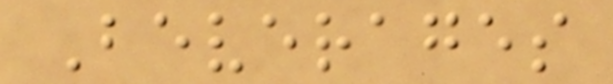Beverages
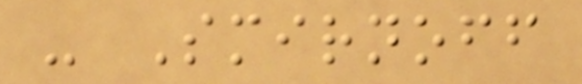- Smirnoff
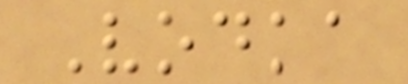Vodka
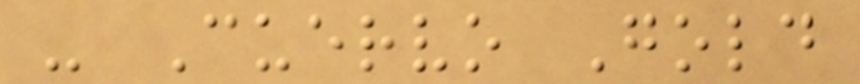- Cuervo Gold
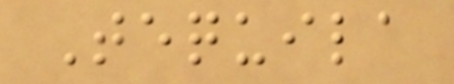Tequila
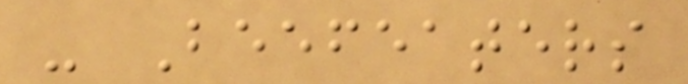- Beefeaters
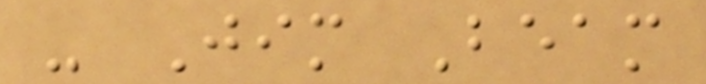- Jim Beam
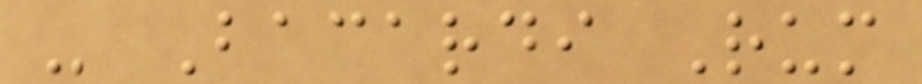- Bacardi Rum
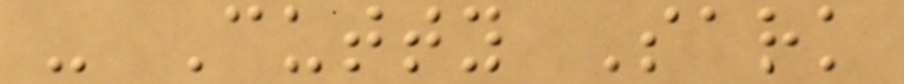- Cutty Sark
